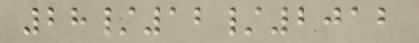28/12/2012
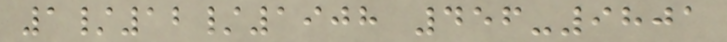1/12/1908 456-9801
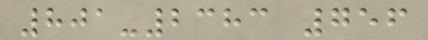801-2383 756
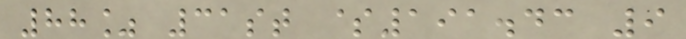88% 31st $191.43 9
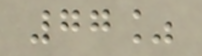77%
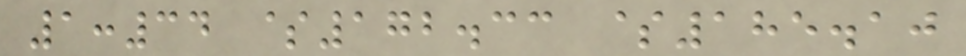1:34 $172.33 $185.10
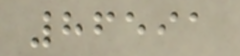86591
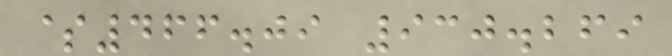$466.09 930.269
